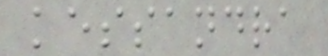kessandra
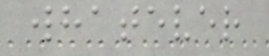whatever
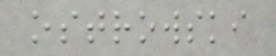ostrowski
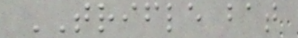TRIFLE bat
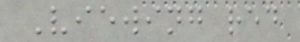Viewing red
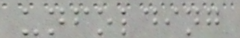unfolding
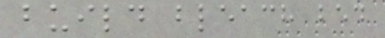build bleach bed
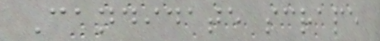Candidate scrape
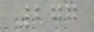277
